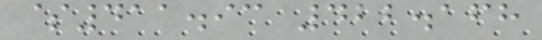$411.93 422.168
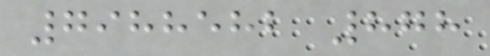7988582 878
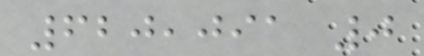620,091 0
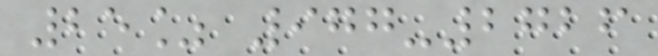25% 977-2726
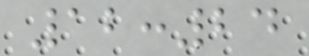12:24
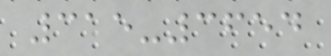315-3654
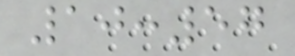10:57
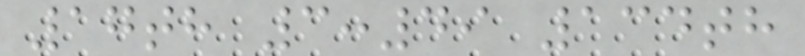17th 3:49 134th
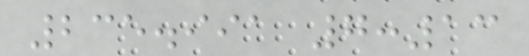235.991 7:13
